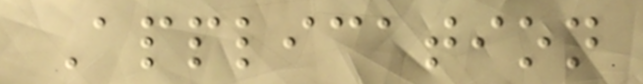Application
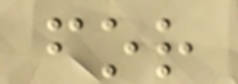for
